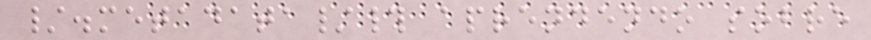/.metadata/# aprendendo sobre
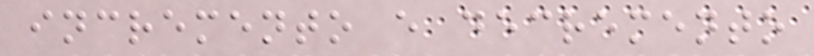incremento e decremento
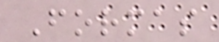Formas
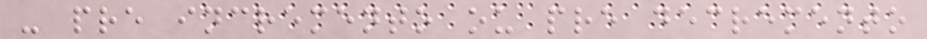- pre incremento ou pre decremento
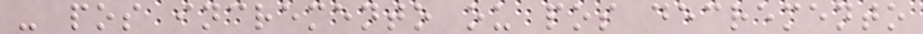- pos incremento ou pos decremento
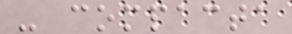- compacta
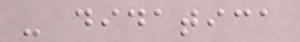- didatica
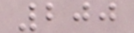200
